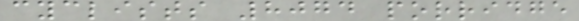cyclists 8074 porridge
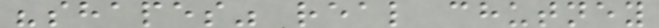"shapes" real chutney
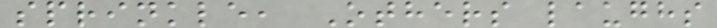sprinkle, Others laughs
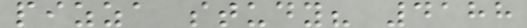pizza study? 4188
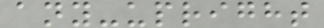any-upright
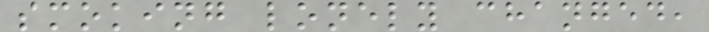smoking lonely changed,
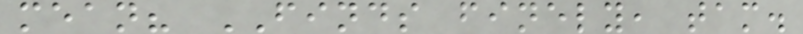mean? FINDS finely, tam.
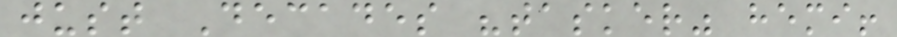just Decades "tasker" hemi!
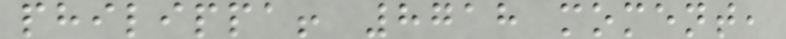philippa! 8718 moment,
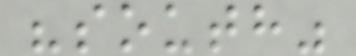"south"
